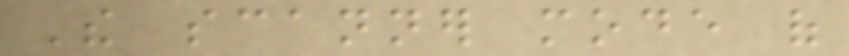The scanner mode of
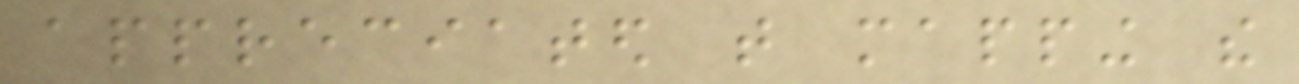appreciated that mapping the
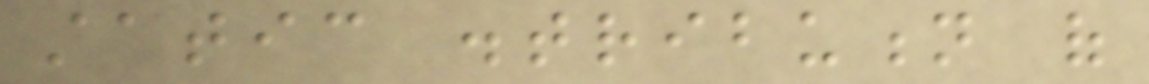static distribution of
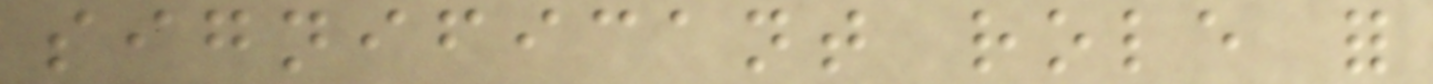significant role for
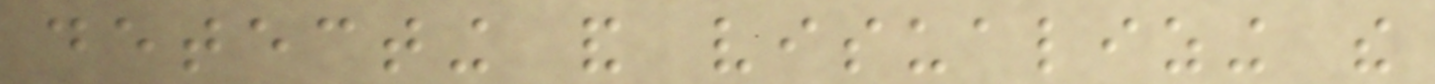detecting and visualizing the
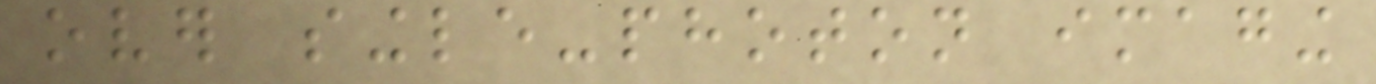over single-photon imaging
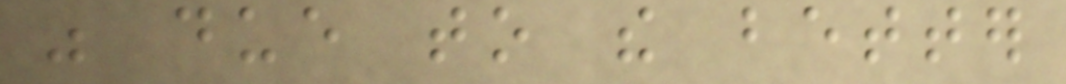was due to the better
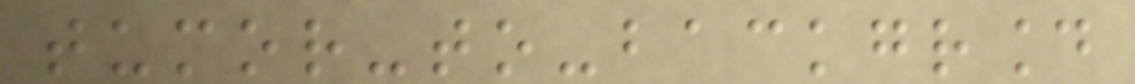tumor-to-background
